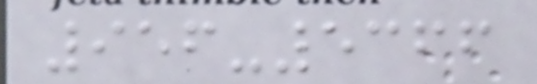956-5366
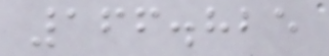166.825
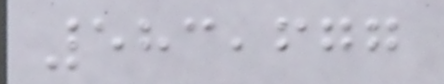583,677
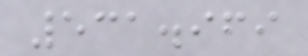531.969
